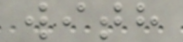with
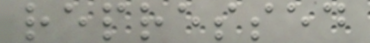repressed
